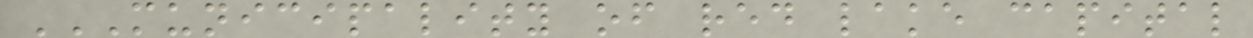MUNICIPALITY OF RED LAKE CAPITAL
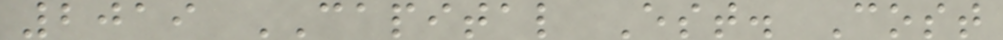2019 CAPITAL Est. Cost
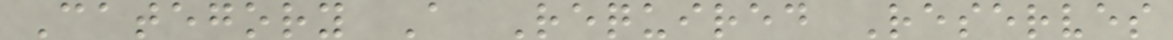Category A Required Reserves
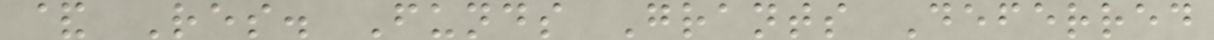& Res. Funds Grants Deferred
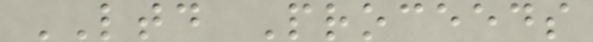LTD Proceeds
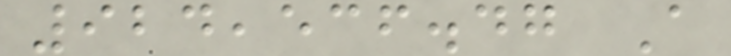924,536.47 A
